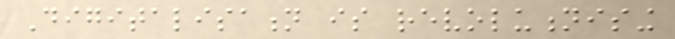Digitalisation is revolutionising
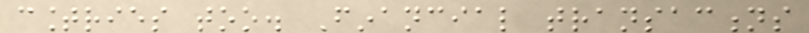countries too. Financial transactions
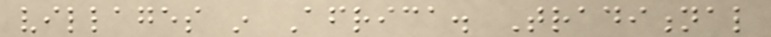villages in Africa. Traditional
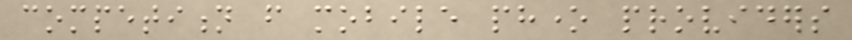competition from mobile phone providers
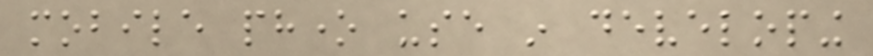mobile phone use in developing
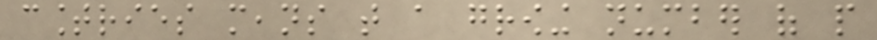countries means that a growing number of people
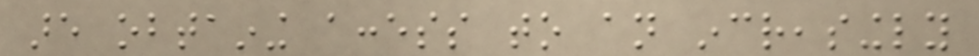are obtaining access to an increasingly
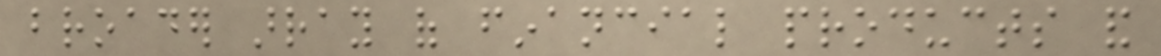broader array of financial products and
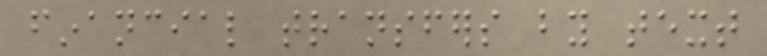financial transfers by text
